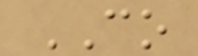CO
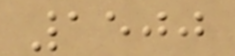1500
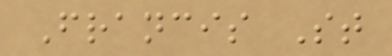Francis St
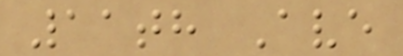11th Ave
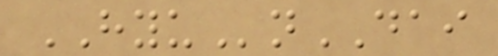HYUnDAI
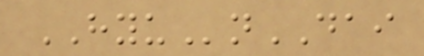HYUnDAI
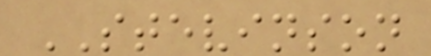STEVINSON
